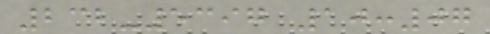232-5397 10:07
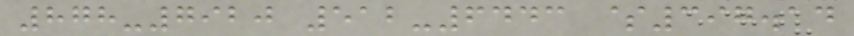878-7920 512-6443 $397.14
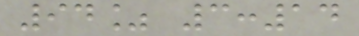94% 3:14
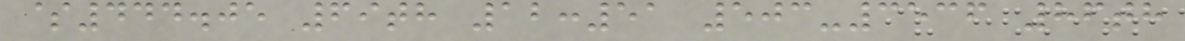$444.05 69th 12:51 503-3536 86th
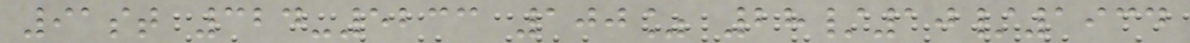91st 324-5233 100% 28/10/1934
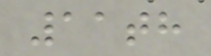11th
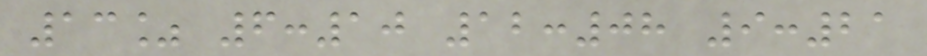13% 6:10 12:08 9:21
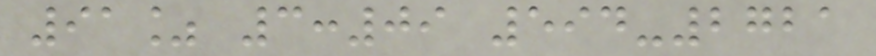91% 3:09 594-2721
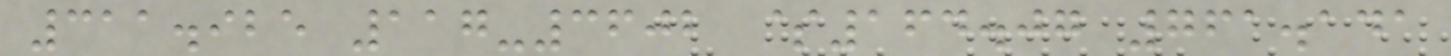311.925 117-3602 $164.07 761.141
